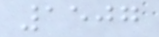1507
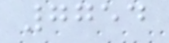7754
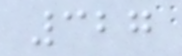327
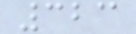323
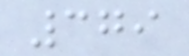379
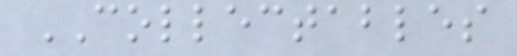COLLECTABLES
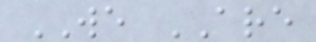WE ARE
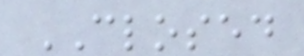CLOSED
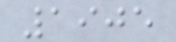1905
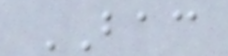BAC
